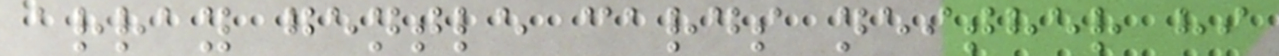array gentle cards neither hi
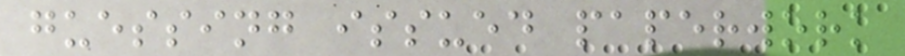guessing issued paperwork
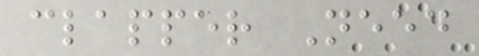clapper Need
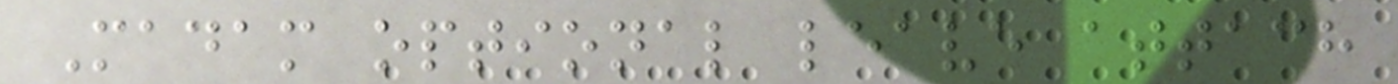Madam optional leave attach
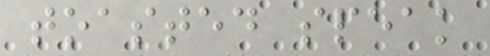toasted speak
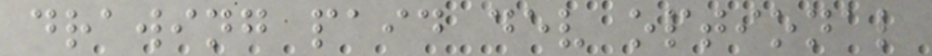drawing paid dev optional
